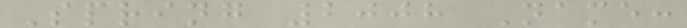Spring 2008 Name:
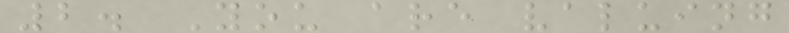2. You are valuing
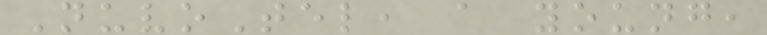NuvoTel, a young,
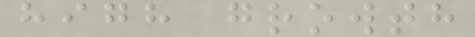high growth
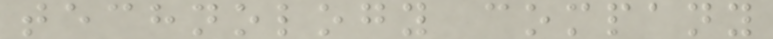technology company
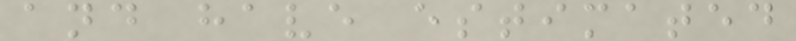and have estimated
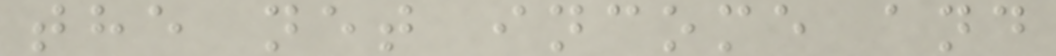the net income and
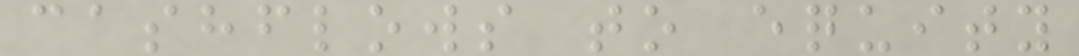cashflows to equity
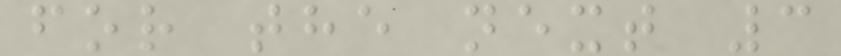for the next 3
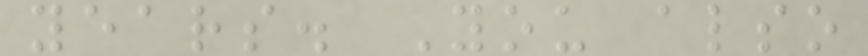years. You also
